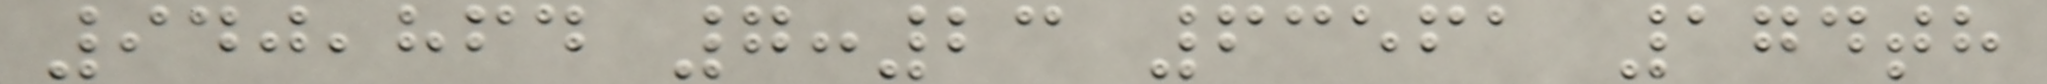940,864 7:23 63561 174th
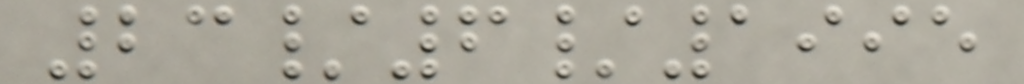23/6/1995
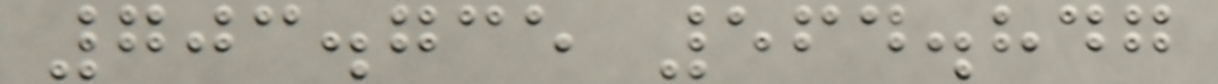703.735 564.847
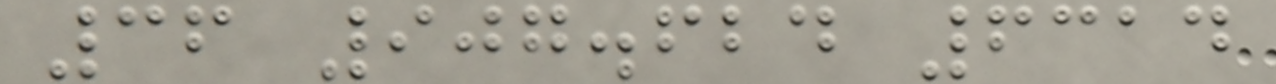36 907.624 6314
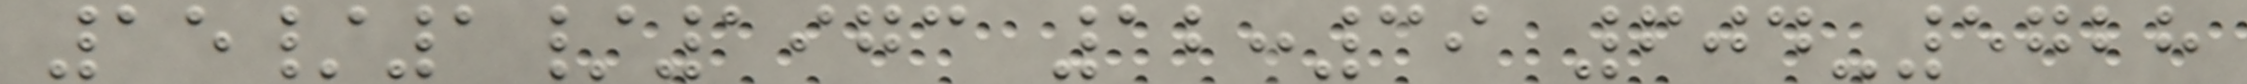15/1/1973 12:39 604-5728
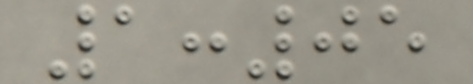1:05
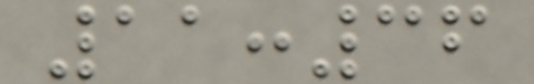11:36
